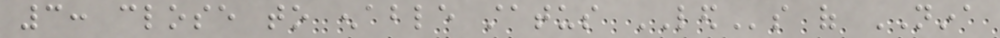3: close to enable status LEDs of NINA
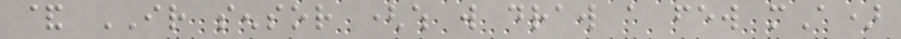& IR sensor (which will draw a few mA)
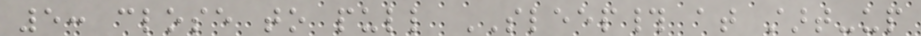5: close to pull SLEEP# at start-up
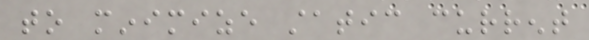to minimize static current
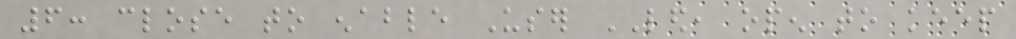6: close to enable User LED, open to keep
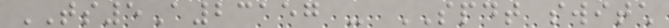TS5A23157 - SPDT switch
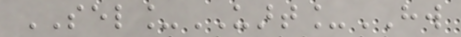SEL_UART_HW
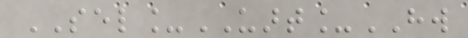SEL_UART_HW
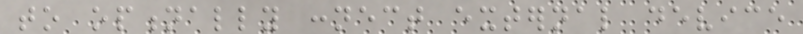to optionally connect external device
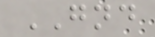GND
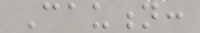Caution:
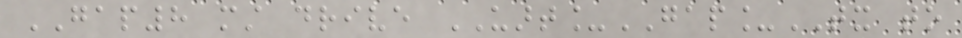GAP8 must drive UART_GAP_TX to
